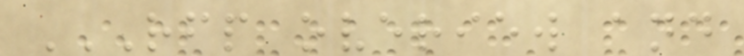RFP OVERIEW AND
